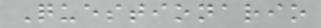Questionario
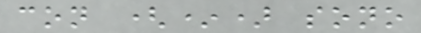con (*) sono
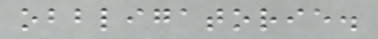obbligatorie.
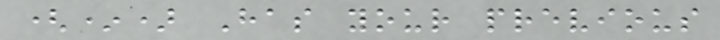(*) Has your previous
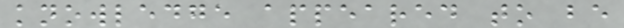knowledge appeared to be
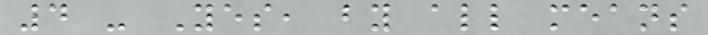4 - Yes, by all means
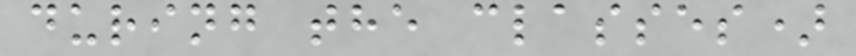during the classes)
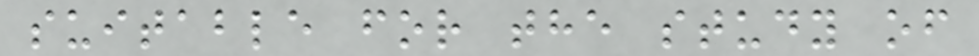suitable for the study of
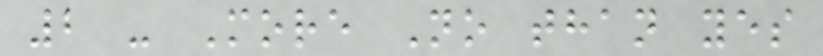2 - More No than yes
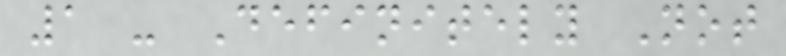1 - Definitely Not
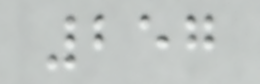257
